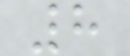8
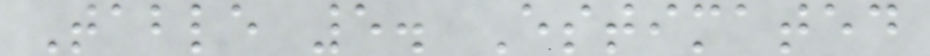Table 5. Estimated
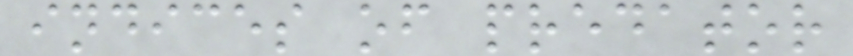indices of predator
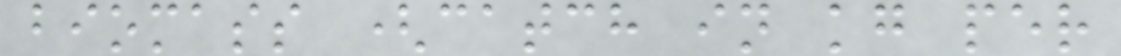biomass (catch in kg per
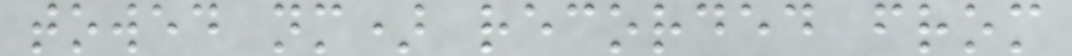towed nm) recorded from
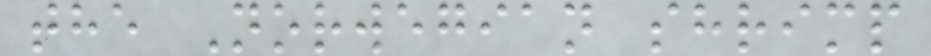the Norwegian shrimp
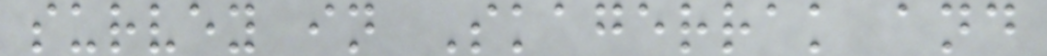survey in Skagerrak and
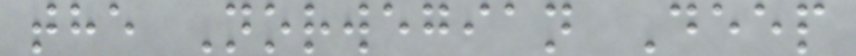the Norwegian Deep
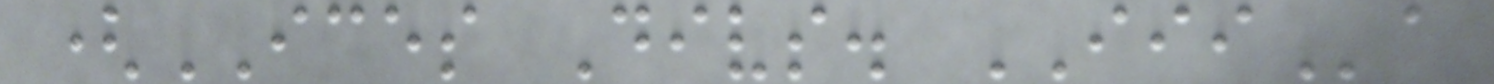(ICES Divs. IIIa
